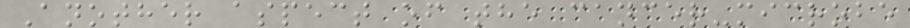Another aspect of the cancer-microbe
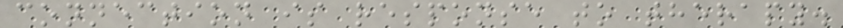connection is response to therapy.
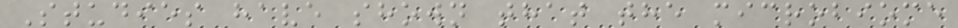Studies have shown that the microbiome
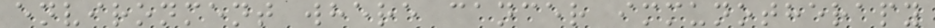environment where cancer immunotherapy
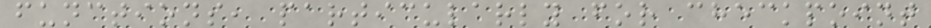functions, particularly for checkpoint
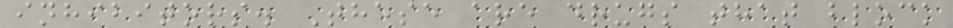inhibitors. These are drugs that block
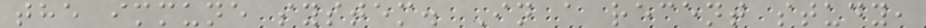the immune system. In a recent study,
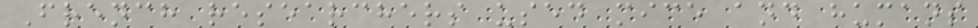French researchers used mice and humans
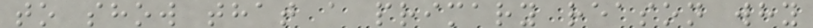to show that a primary reason why
